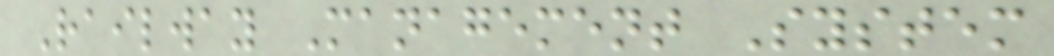Railway Management System
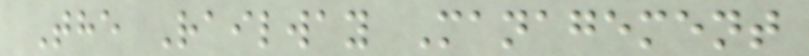The Railway Management
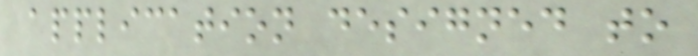application designed to
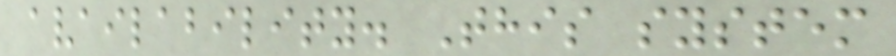availability. This system
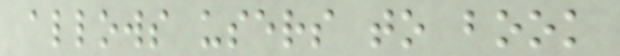allows users to book
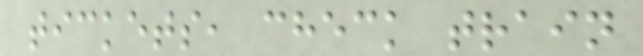tickets, check train
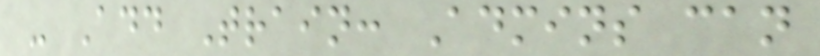- Add Train: Admins can
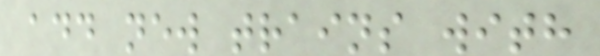add new trains with
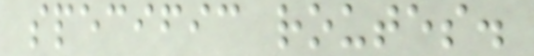specific routes.
